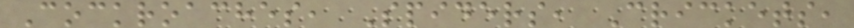Cockroaches, Spiders, Crickets,
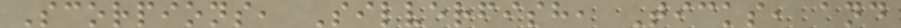Scorpions, Silverfish, Ticks, and
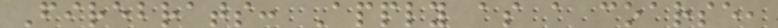Firebrats: Apply as a coarse,
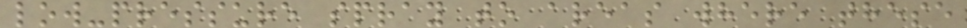low-pressure spray to areas where these
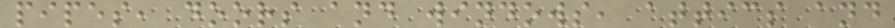pipes, doors and windows, attics and
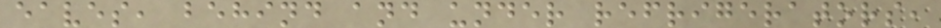eaves, behind and under refrigerators,
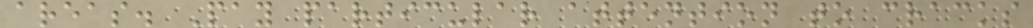areas. Pay particular attention to cracks
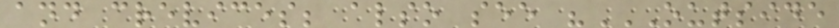and crevices; also see "OUTSIDE
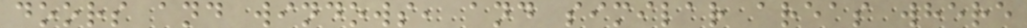doors and windows, and similar areas where
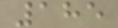185
